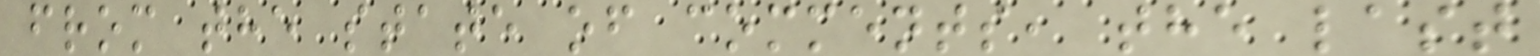from the state of comments, the last
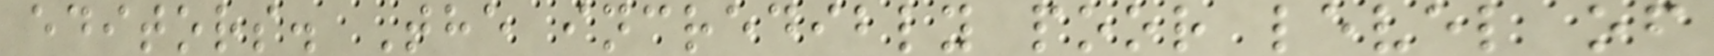editors. The incredibly poor level of
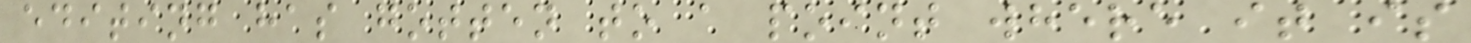editing has gotten to a point where it is
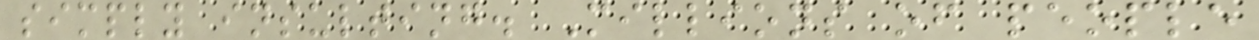simply insulting. Millions of people
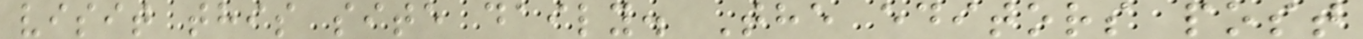visit this site daily. The editors post
